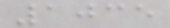1035
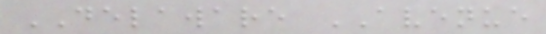DELAWARE AVENUE
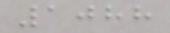1088
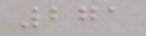271
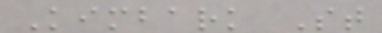Kimbark St
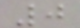0
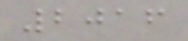2016
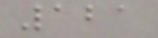121
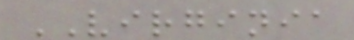VIRGINIA
